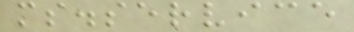ms.service
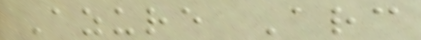Azure Arc
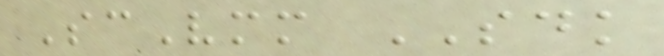ScVmm SDK
